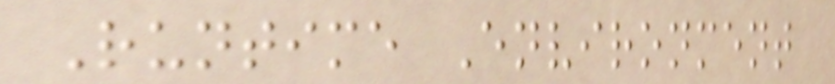Runtime Environment
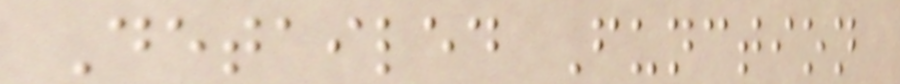Detailed Function
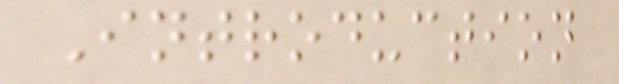Introduction
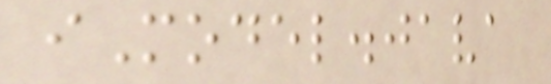iModel.java
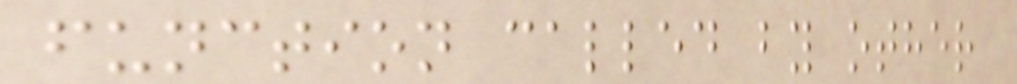function called by other
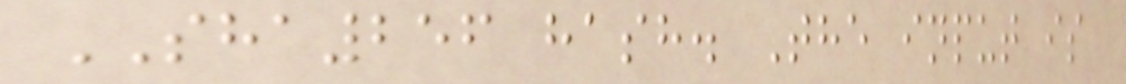SHA256 hash. The input is
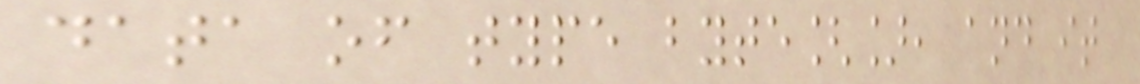data of type byte[], and it
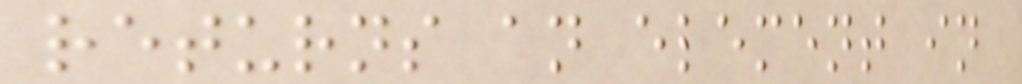returns an element in
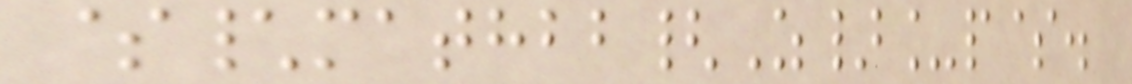$\mathbb{Z}_p$.
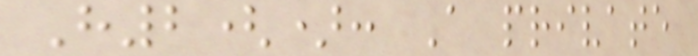H2(): A private
